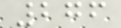276
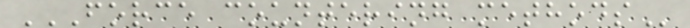FORCE COUNTERING METHODS
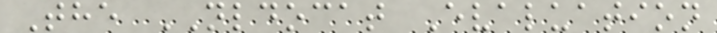The NLDOCAT Evaluation
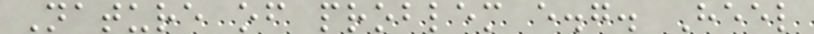Nature of problem e.g. Heel
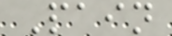Pain
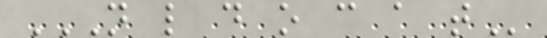N L D O C A T
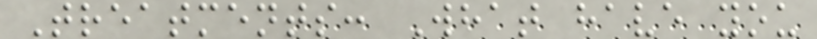Treatments: What have you
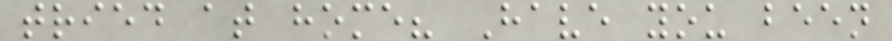tried at home? Have you been
